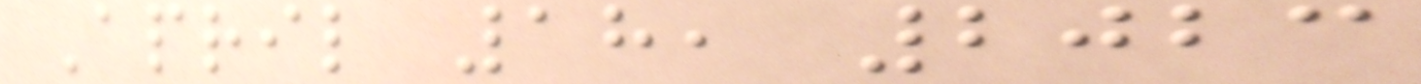April 18, 2023
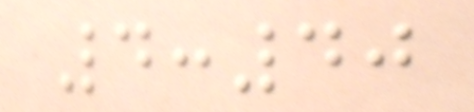4:40
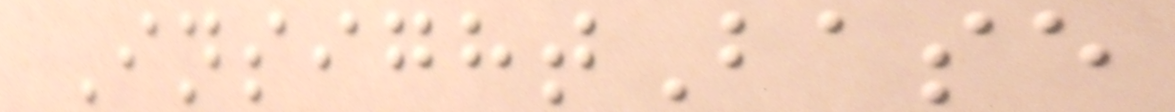InsightBase
